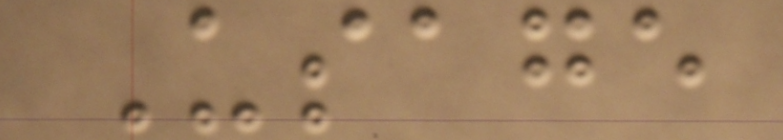Usage
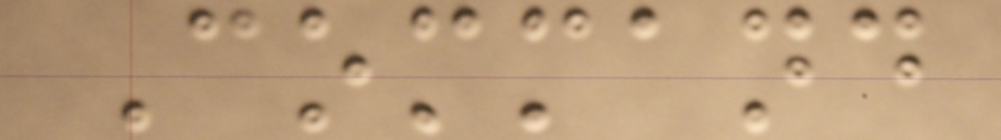Command
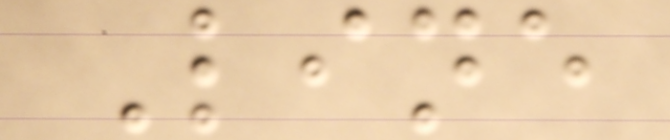Line
